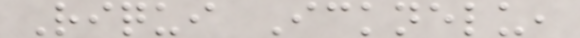Riqui Icknelu,
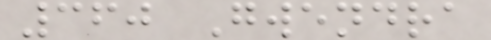360 Gwendra
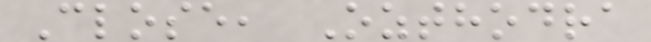Close, Ozthodra
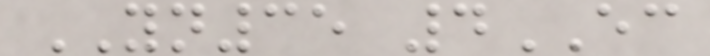YN35 4EC
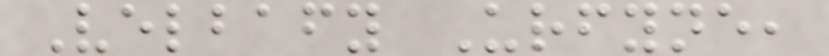Velbafy Urfyne,
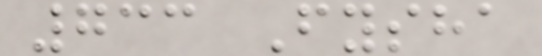733 Fysha
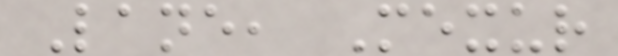Lane, Mexur
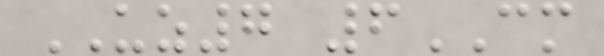UZ7 6CM
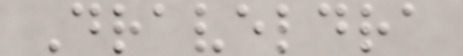Draveldra
